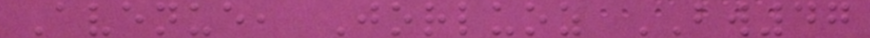Avenue, Jorluoz BW47
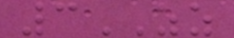3ZZ
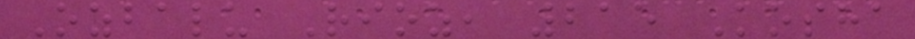Ozbalu Rioz, 215 Kosha
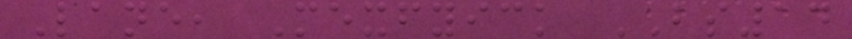Lane, Mexfyick BS14
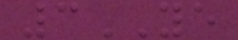3YE
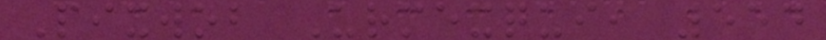Pixwob Urmexqui, 554
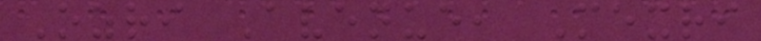Ozri Avenue, Mexri
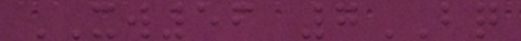XW56 7BQ
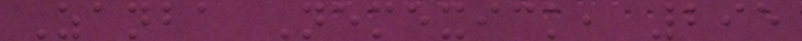Zanba Nemexick, 295
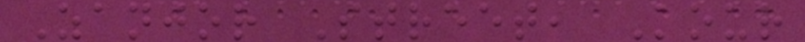Zanjor Street, Kour
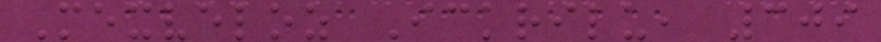Mexveloz Ickrilu, 309
